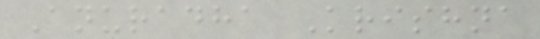Anuradha Krishna
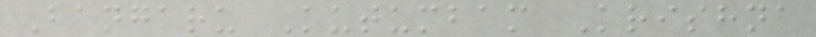Bangaru Kutumbam Krishna
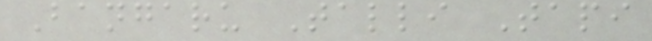Bangaru Talli Tapi
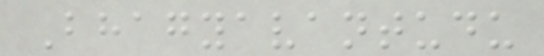Bhagyavantudu
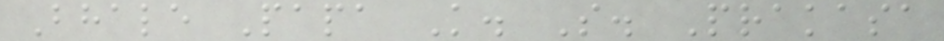Bhale Papa K. S. Prakasa
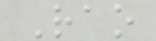Rao
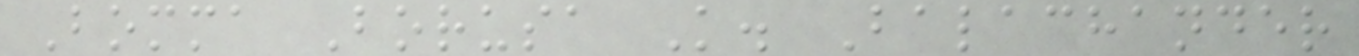Bomma Borusa K. Balachander
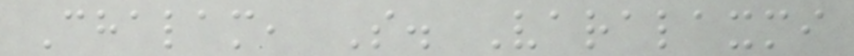Chalam, S. Varalaxmi
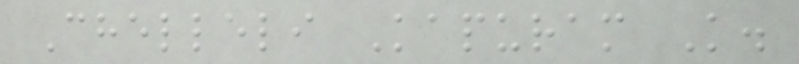Chelleli Kapuram K.
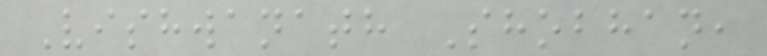Vishwanath Shobhan,
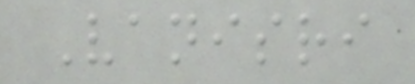Vanisri
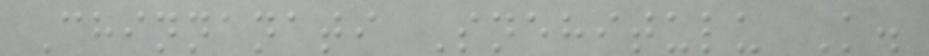Chinnanati Snehitulu K.
